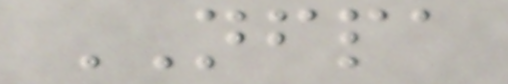NFPA
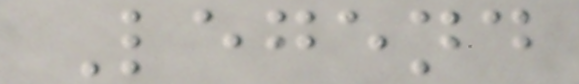Legend
